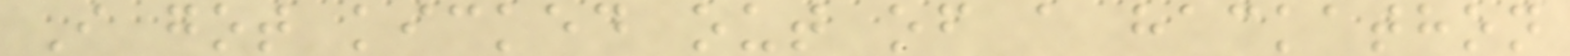I got kicked out of a hackathon
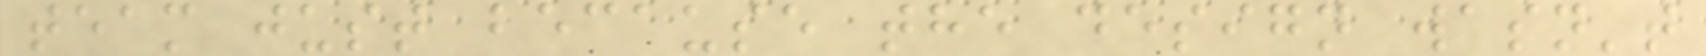team just because the design wasn't
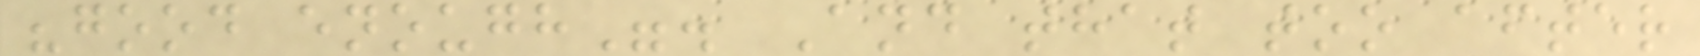"good enough". And that too after
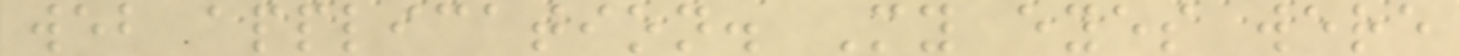web application. My eyes were
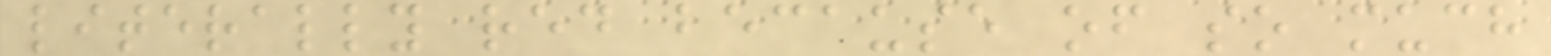literally red because of so much
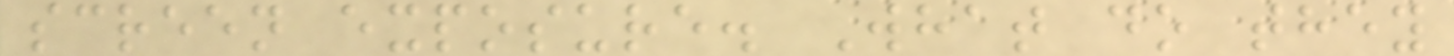screen exposure. What do they
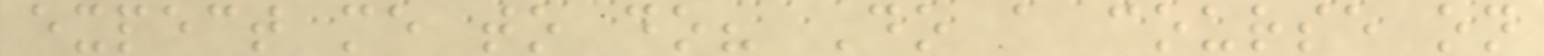expect me to do? Do a course on
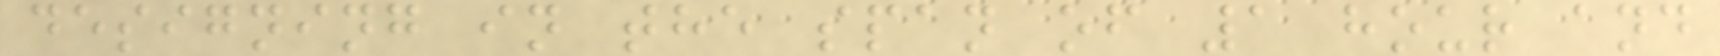designing in the span of 1 hour and
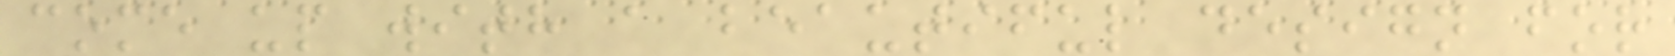come up with a beautiful design for
